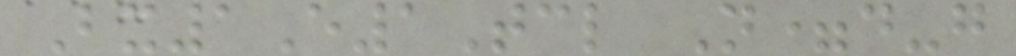Bx1E1Tcl N=d-g
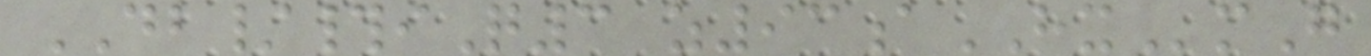DB/#iQ3 z93aHXmG
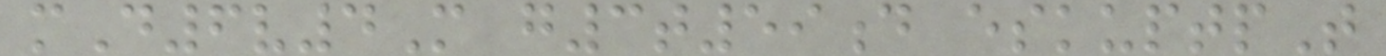mD6v4M g3t59d eskuptpT
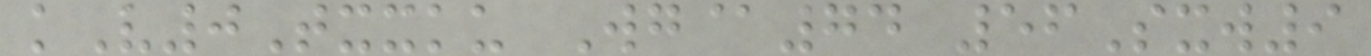kV0Txxku Wg@74 56Sxw9
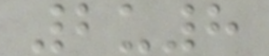2u8
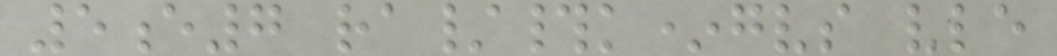5e7 ra/#k*gvs vle
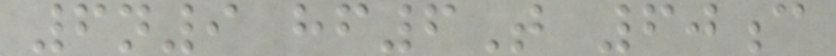6n9 hf6T 60c
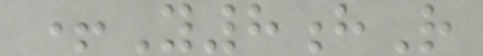+Y8hR
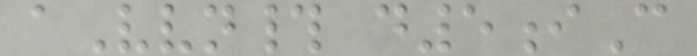aVvn# d5iC
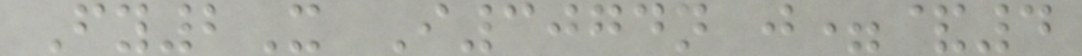Fy2X I3074n j=&4
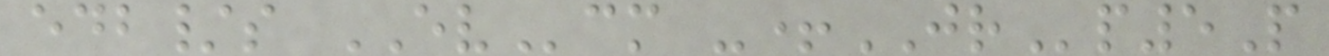edb/s EVcm -+JRp5P
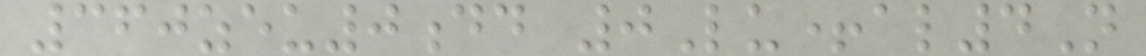360zeu0dd 0Lu+al4N
